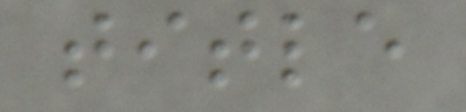title
